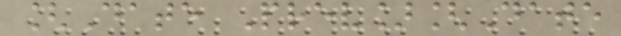[Date Prev][Date
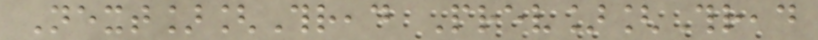Next][Thread Prev][Thread
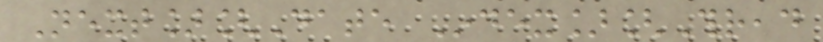Next][Date Index][Thread
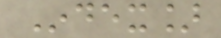Index]
